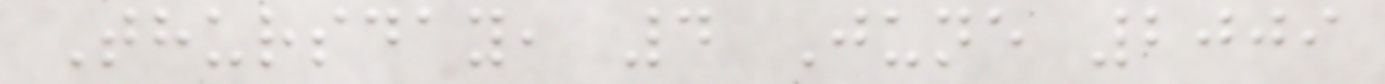Thursday, 4 June 2009
